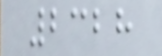2328
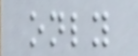only
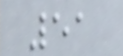51
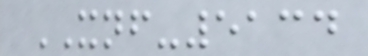XNF-5134
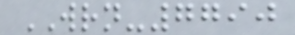WRN-7790
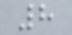8
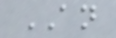AN
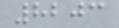8203
